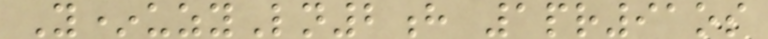Y*uzyLn2h 1pr91os
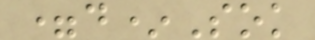=d*Sok
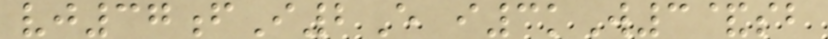vj37fI2E i3kW3&sb
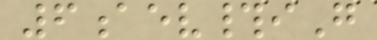6aev#iG
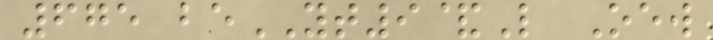675 beYT9&L Oew
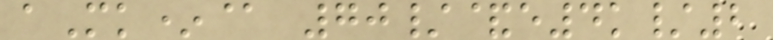aMk*@ 70/&e4k/2
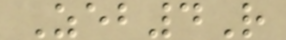Zeb4R
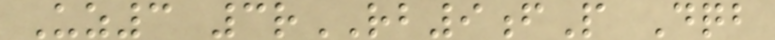Uz3 3rRB9fP Dqb
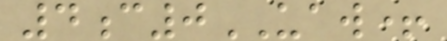4c0UAW+
